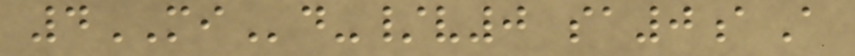4MId-/v0 sa0aA
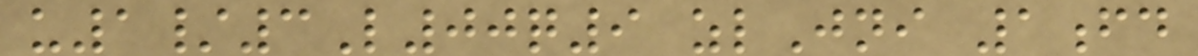u1/3L00q9 zlJni 1fd
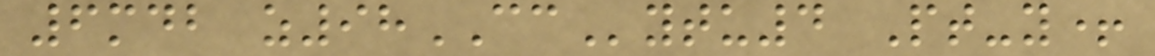6mdb z98CCytu4 Pt-y+
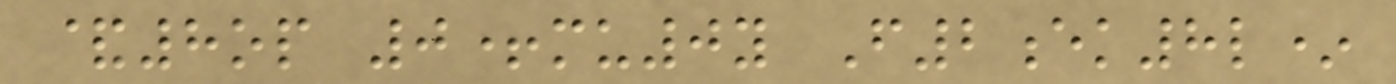&8op 0+mu0y F2ek8l*
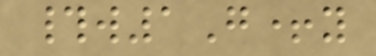#w1G+y
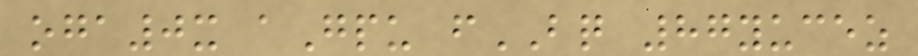oga0x aGpu fBQ 87yucez
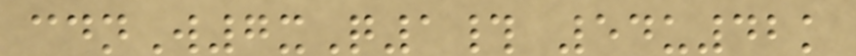cdnW7xQ1# 54u42k
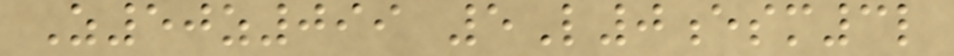Z50z099 5L0esm3l
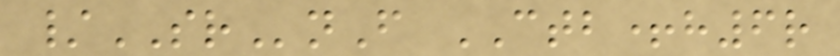/SRnF CTB+h6r
